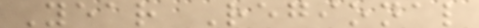Year Regional
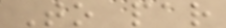To par
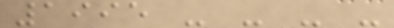1995 - - - -
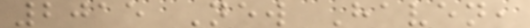2015 New Haven,
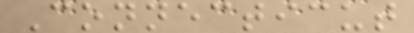Connecticut
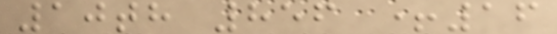10th 856 +16
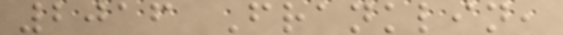2016 Franklin,
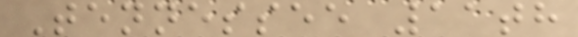Tennessee 11th
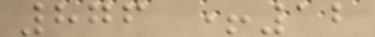876 +12
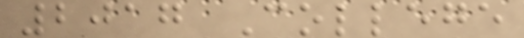2017 College
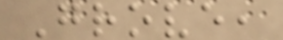Grove,
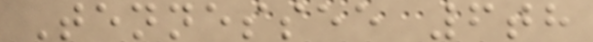Tennessee 6th
